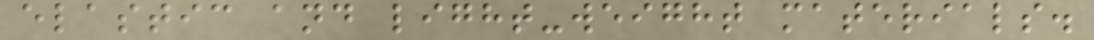elastic and light-weight materials.
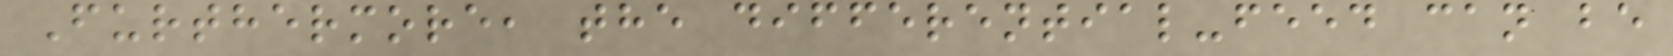Furthermore, the differential-feed can be
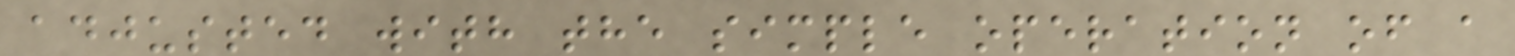adjusted with the simple operation of a
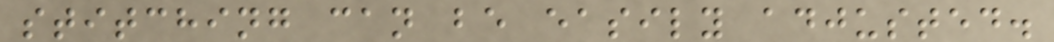stitching can be easily adjusted.
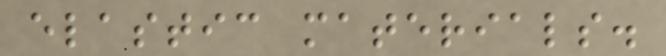elastic materials.
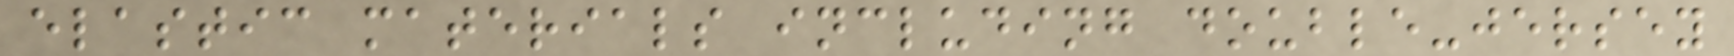elastic materials including double-jersey
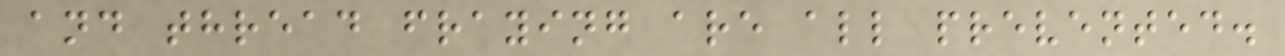and thread fraying are all prevented.
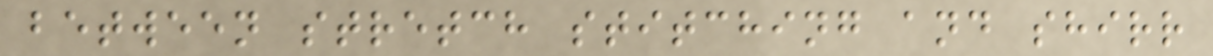between stretch stitching and shirr
